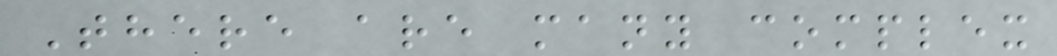There are many complex
